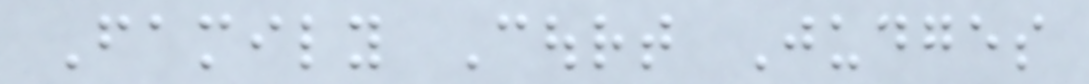Family Court Judges
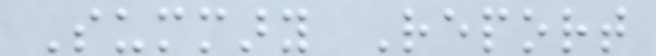Summary Report
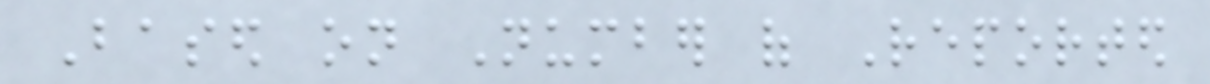Based on Number of Reported
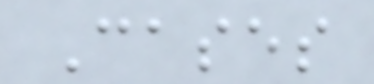Cases
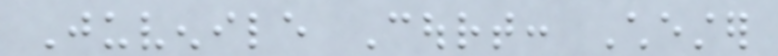Juvenile Court: Chester
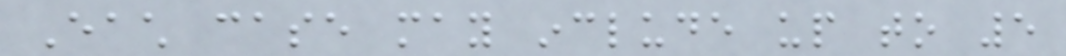Each case may include up to 5
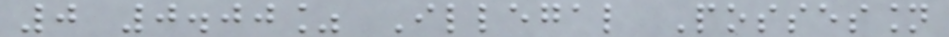0 0.00% Illegal Possession
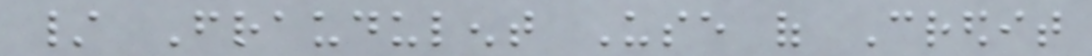/ Fraudulent Use of Credit
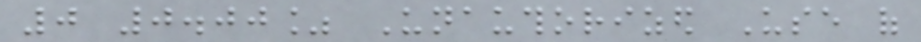0 0.00% Unauthorized Use of
